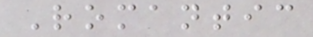Romantic
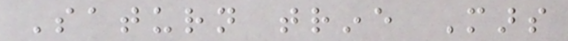Saturn trine Mars
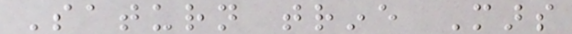Saturn trine Mars
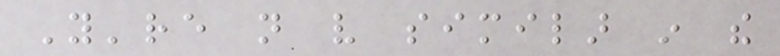You're not very similar in the
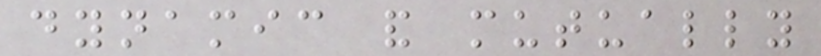dynamic and mutually
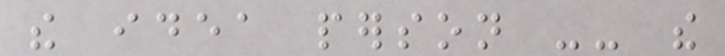the idea person -- the
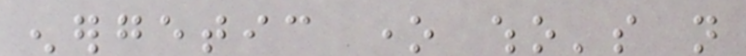energetic one who's not
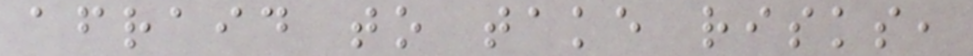afraid to take risks,
